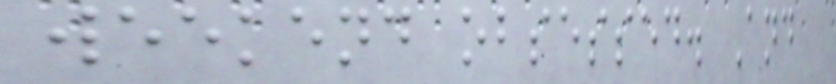weekend obsessed. And
